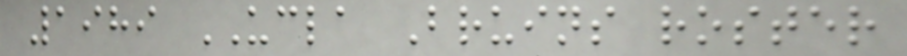1989 UCLA Bruins roster
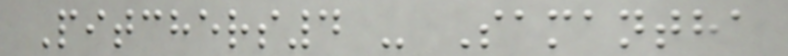Pitchers4 - Samantha
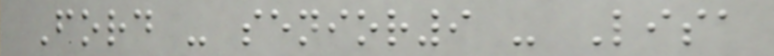Ford - senior9 - Lisa
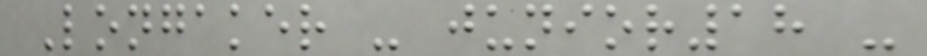Longaker - junior18 -
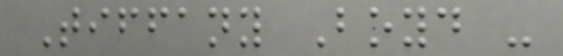Tiffany Boyd -
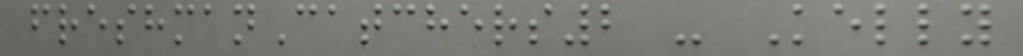freshmanCatchers2 - Kelly
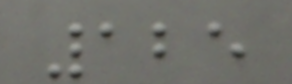125
